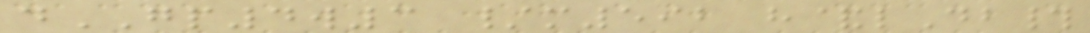dGP4w3 /m592 h&lDb#
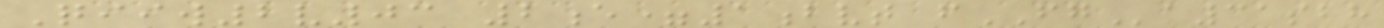Qiiw2v03 2e=1bvt fFGa31sbh
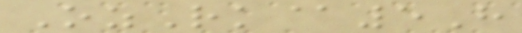OzRk@5H
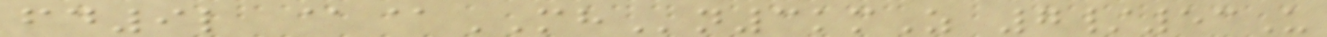fd9l @@MHn3kmZ 7/53U
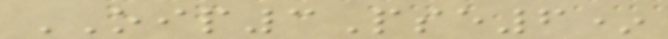OIP3Pse6*
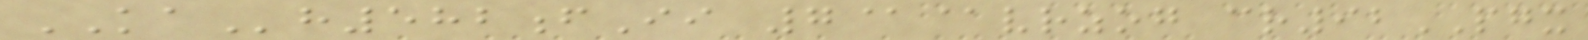KAh582fIi 7@@vrzog cr92PGX
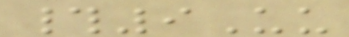#9Uu
